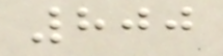800
